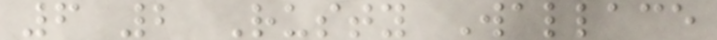6 2 Rusty Wallace
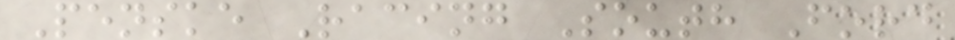Penske Racing South Ford
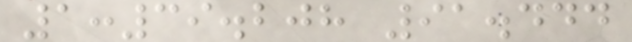1:39.208 91.444
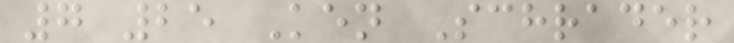7 25 Ken Schrader
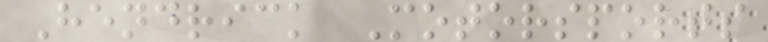Hendrick Motorsports
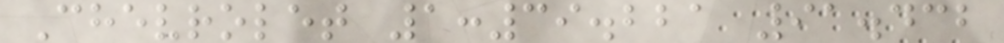Chevrolet 1:39.221 91.432
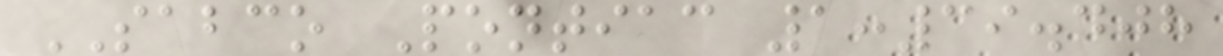SABCO Pontiac 1:39.408
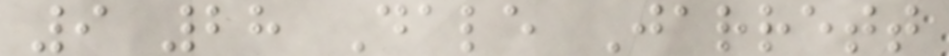9 28 Dale Jarrett
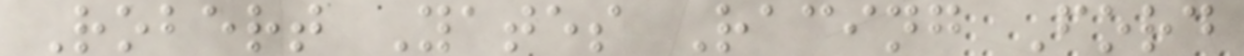Robert Yates Racing Ford
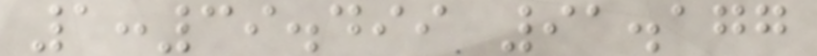1:39.499 91.177
